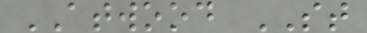ATWOOD ST
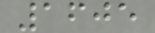1605
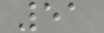51
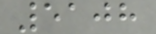5108
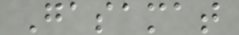Gasamat
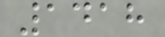1418
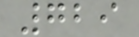729
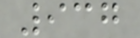937
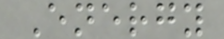Energy
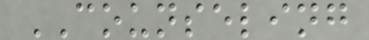COUNSELING
